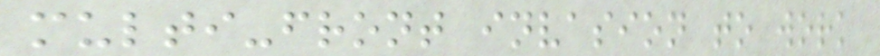multi-front invasion to work
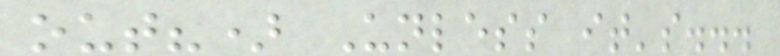out?) Unless it's...
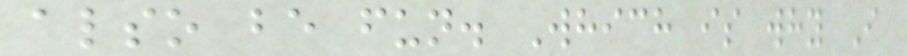also be fun. Which is why I
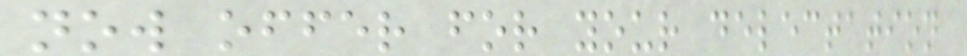now offer for your delectation
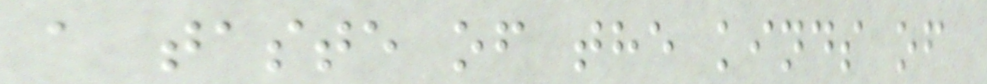a taste of the kinds of
